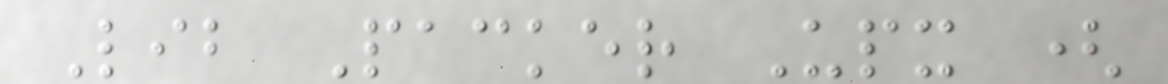Lib Packer Upx (
